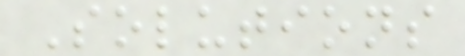Solutions
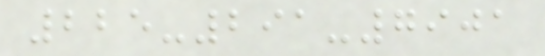225-291-7901
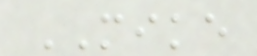MIKE
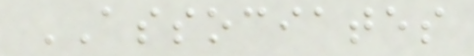ASSOCIATES
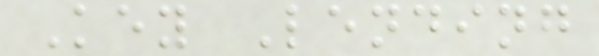Key Lending
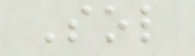Sol
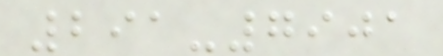291-7901
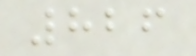826
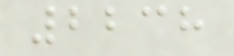2238
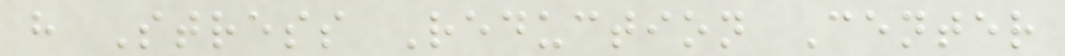h Stress Reduction Center
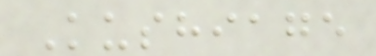Kushiage
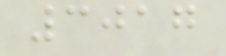3017
